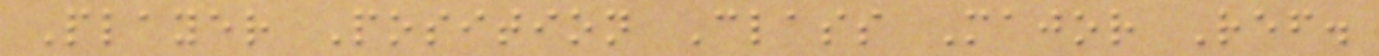Player Position Class Major Ref.
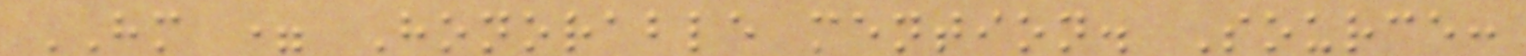HM = Honorable mention. Source:
